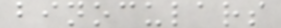binoculars
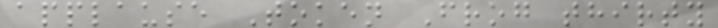applause Token Frog thirty
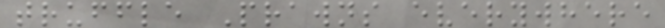truffle Prawns everywhere
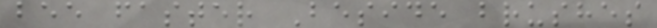bee faster Beside brushes
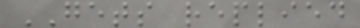GETS replied
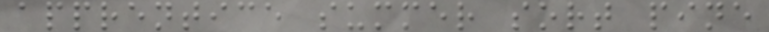apprentice summer sort pine
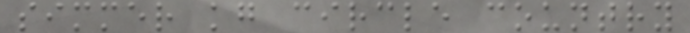simmer kg circle country
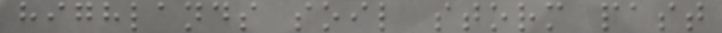highlands soil storm past
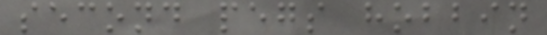second pegs hobbin
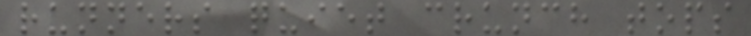runners quiet crunch tops
